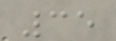35
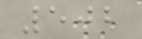502
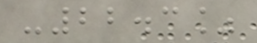-22.3%
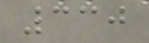330
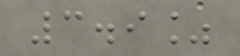3.9%
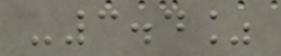-3.4%
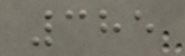385
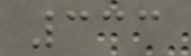333
